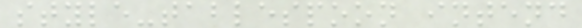style-tablespoon intend
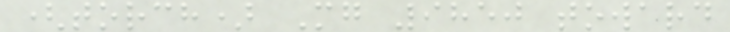(torch) Mg 9850 toward
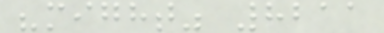"might" 8211
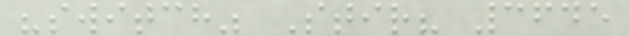"switch" Stir? 3645
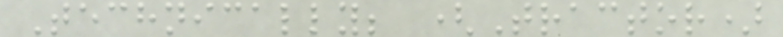Technically; (Tractor)
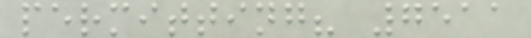permitting? 7511
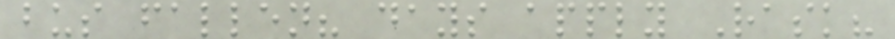bus fallen? days apply Rask?
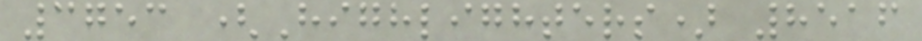3753 (Highlighters) 8516
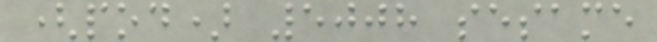(pod) 5008 sesame
